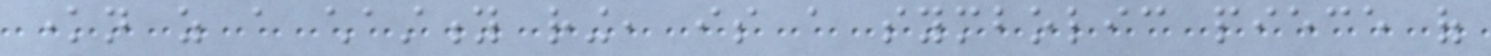known as a chastity ring, is a symbolic piece of
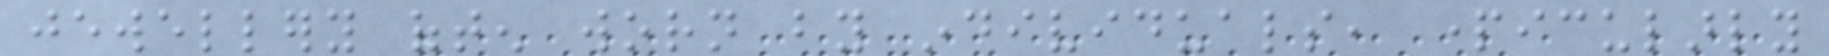jewellery often worn by individuals, particularly
